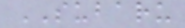SUBARU
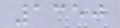1350
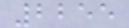2255
